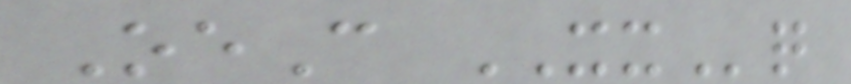OeC XXq
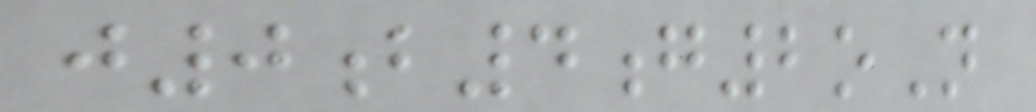j0b4g2oN
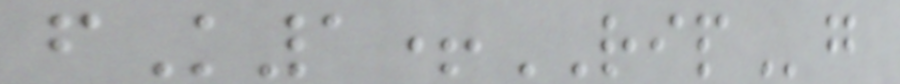fK1+RIPg
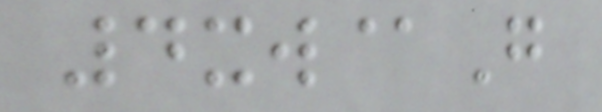4xw@G
